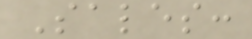Sales:
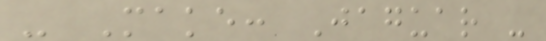- Make: Jaguar -
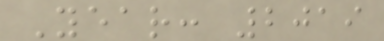Year: 2019
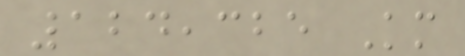124,325 Km
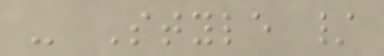- Style /
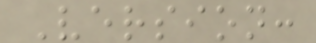Version:
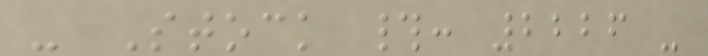- Stock #: 2226 -
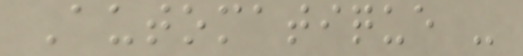Automatique -
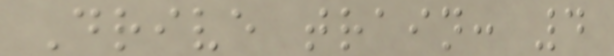Drive train: 4
